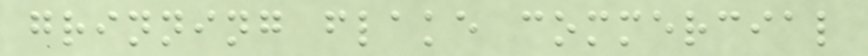grinning flake commercial
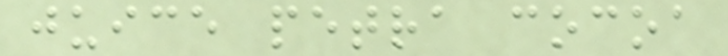juice petra cocoa
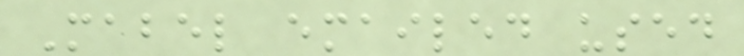Mabel emailed used
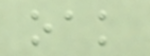oak
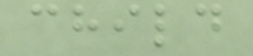child
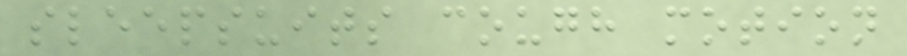sleepsuits cough motion
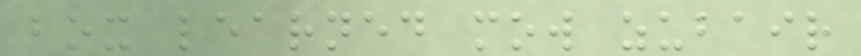box learned mow zubair
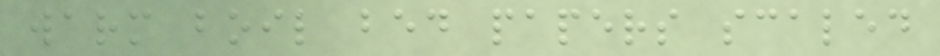warm boil bed papers scaled
